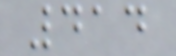414
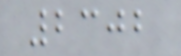2302
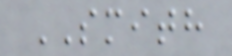SMITH
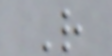R
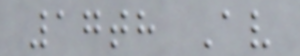17th Av
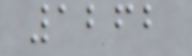1262
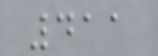411
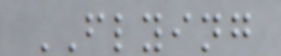FLYING
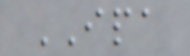IPA
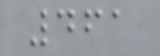461
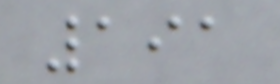191
